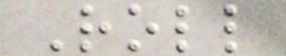Roll
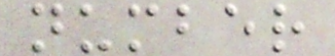number
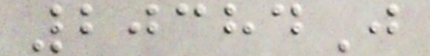20384J
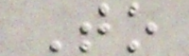To
